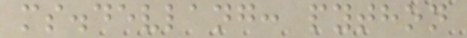ms.devlang: python
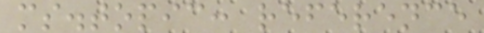ms.topic: reference
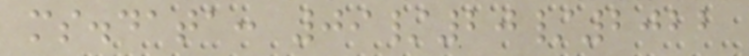ms.data: 09/20/2022
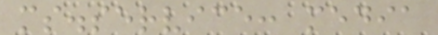ms.service: media
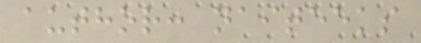author: naiteeks
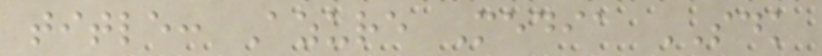title: Azure Media SDK
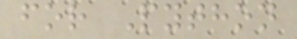for Python
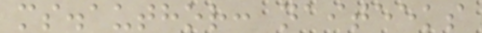ms.author: naiteeks
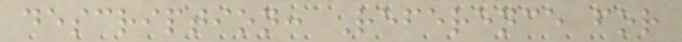description: Reference for
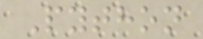Python
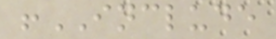!INCLUDE
